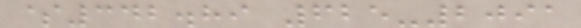$342.89 625-2091
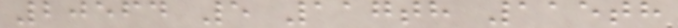20564 5 117th 115th
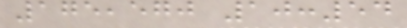175,570 10:54
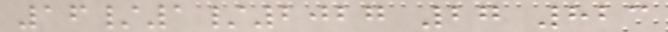16/1/2027 27 823
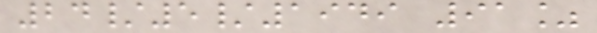24/5/1949 91%
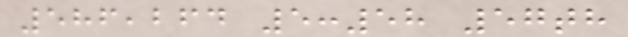586,264 5:58 57th
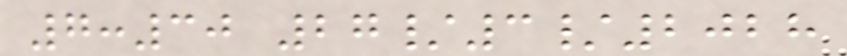7:30 27/3/2028
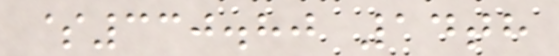$330.80 14th
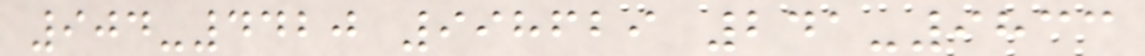904-4420 998629 241-9833
